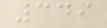349
